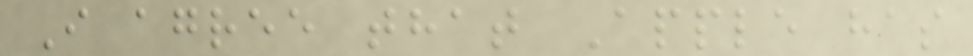I agree that Apple has
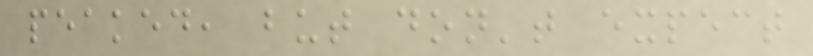peaked, but don't expect
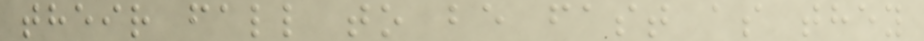their fall to be fast as they
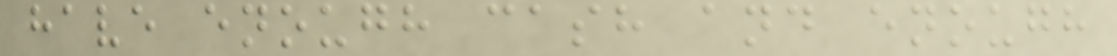have enough cash and enough
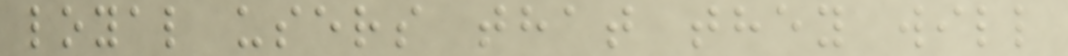loyal users that they will
